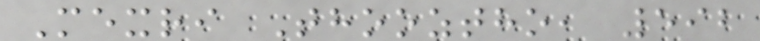Mexri Thooztho, 592
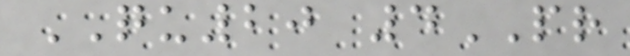QU20 4PR
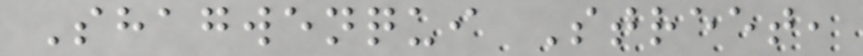Shagwenqui Street,
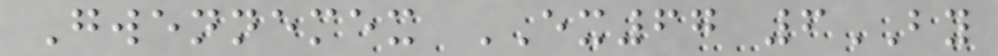Gwennemex EX67 6BY
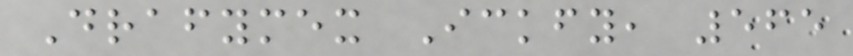Drafymex Ickfy, 565
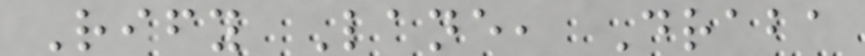Rify Lane, Draba
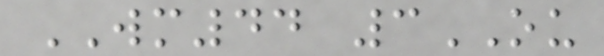WM44 3OU
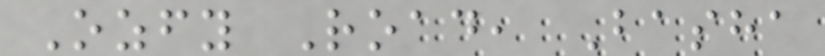Ozfy Road, Basha
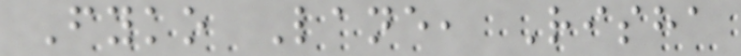Fyko Lane, Risha
